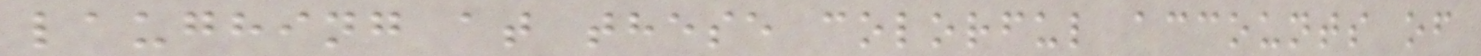laughing at these colorful accounts of
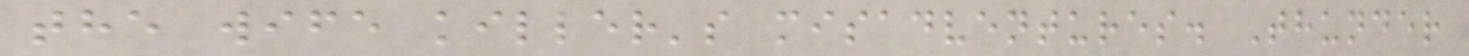the wife killer's misadventures. Thunder
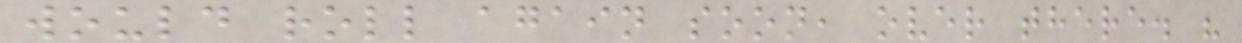would roll again soon, over there. "
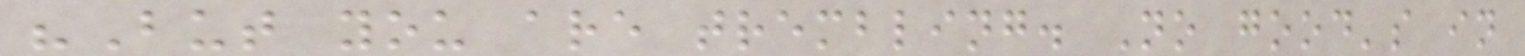"But you are trembling. No good's in
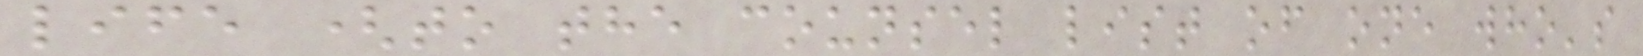life (to the counsel list of one who's
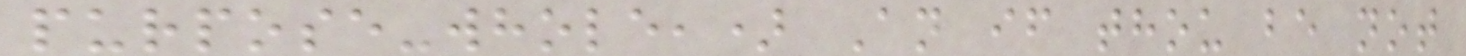purpose-whole,) An if thou be not
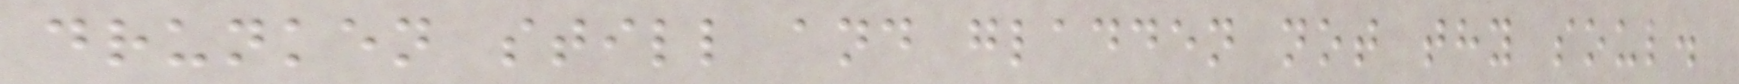drunken still and gladden not thy soul.
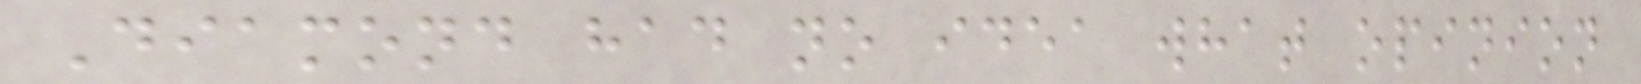Diamond had no idea what opinion
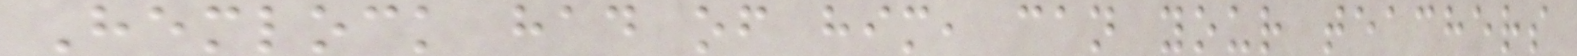Hemlock had of him, can your teachers
